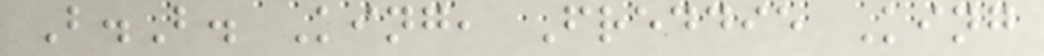B.B. King, Freddie King
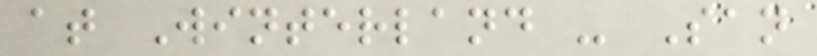at Winterland - San
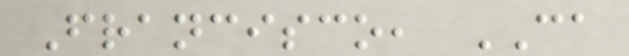Francisco, CA
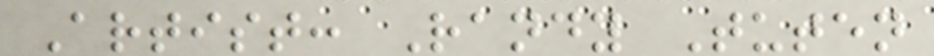Artist: Randy Tuten
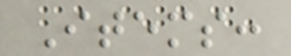Items:
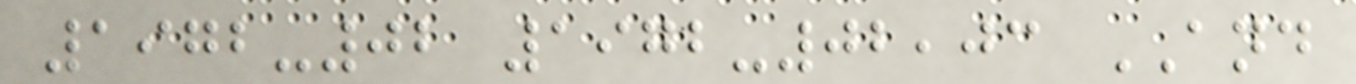1972-02 1972-02,03 AND
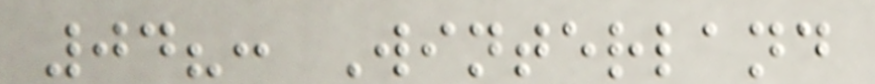04?: Winterland
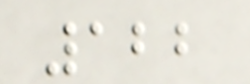122
